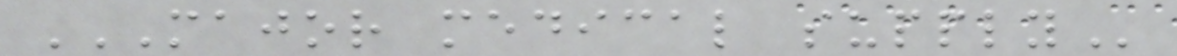MAJOR MEDICAL SUPPLY
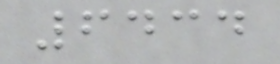6434
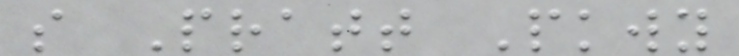s Pratt Pkwy
